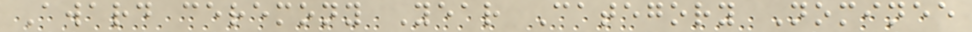Award ceremony Year Category Nominee
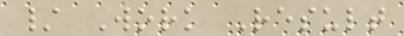/ Work Result
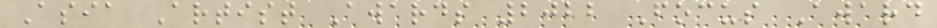Asia Artist Awards 2022 Focus Award
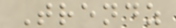Trendz
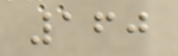160
